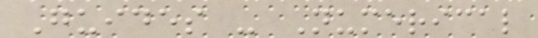Guides - Numerical
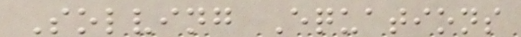Solving Equations
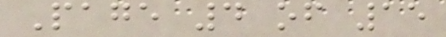Page 4 of 15
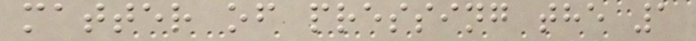matter of pressing the 1
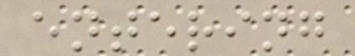entering
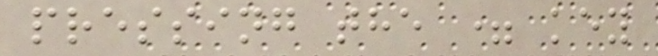pressing the = key
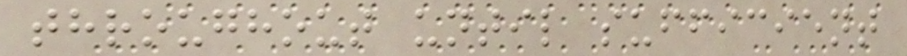throughout until sufficient
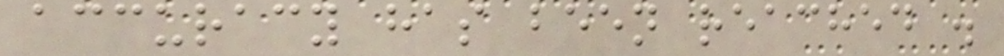accuracy has been reached .
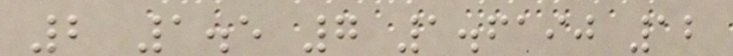2 1.5 7 1.6190 12
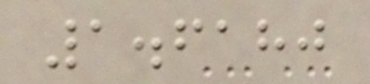1.6180
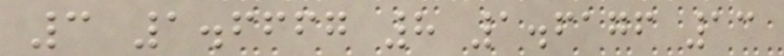3 1.6667 8 1.6176 13
